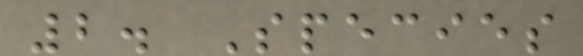2. Species
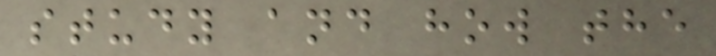study and how the
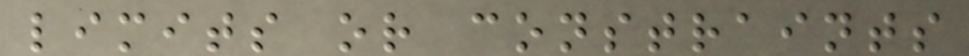limits or constraints
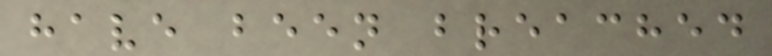have been breached
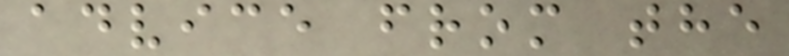advice from the
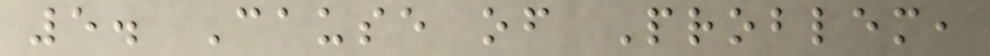5. Cause of Problem,
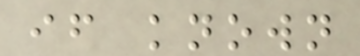if known
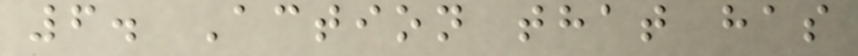6. Action that has
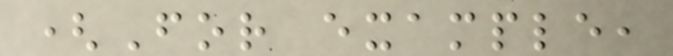(For example,
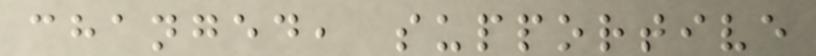changed, supportive
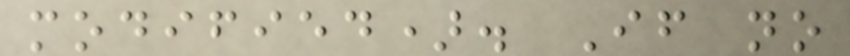modified). If no
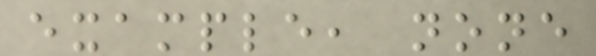example, none
